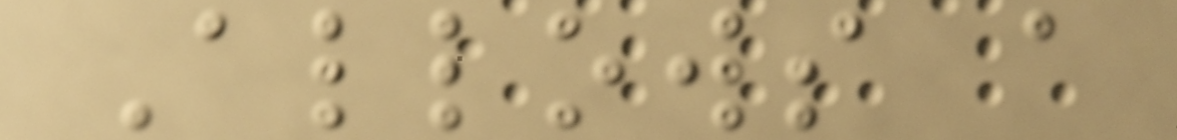Allows a
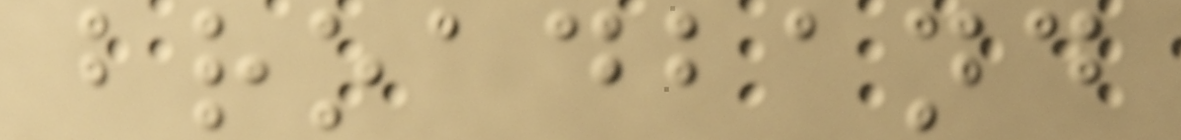broadband
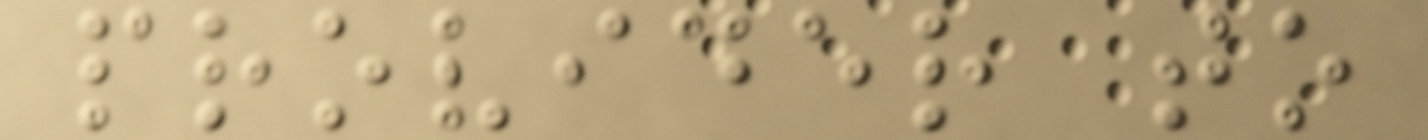provider to
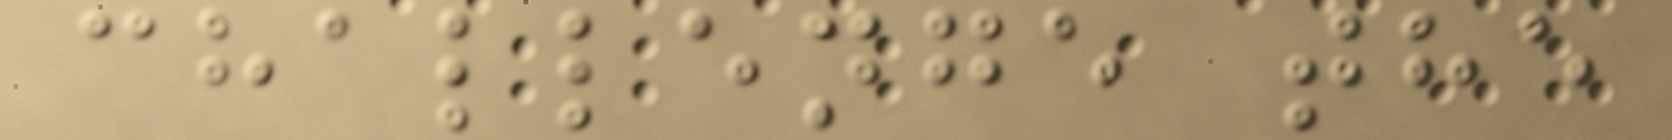challenge the
